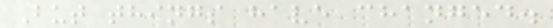But things have changed.
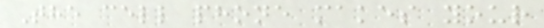The cell phone makes your
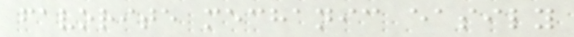favorite mechanic easily
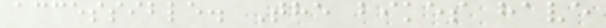accessible. The bikes have
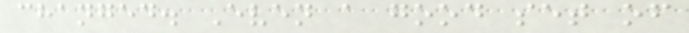changed. Even a good set of
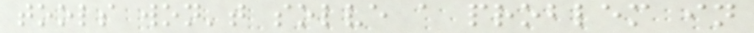tools won't solve a problem in
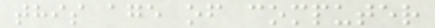this age of computer
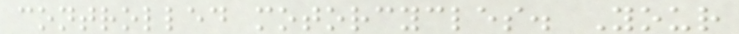controlled motorcycles. Your
